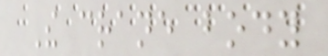The crane body
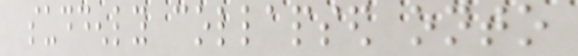suddenly collapsed onto
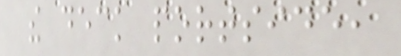the deck portside,
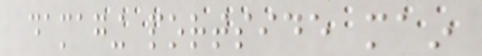damaging portside main
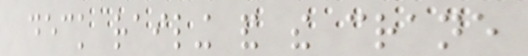deck railing and the crane
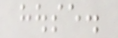house.
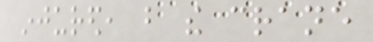injured, but the crane
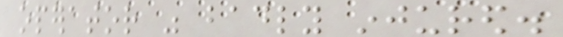operator was badly injured.
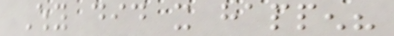Why did it happen?
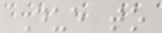Due to
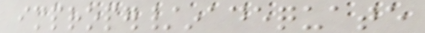improper/inadequate
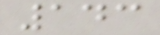143
